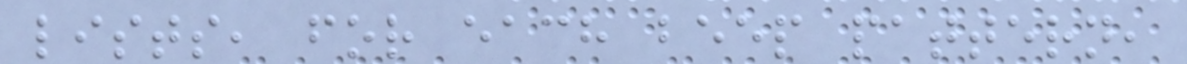lists, for each beep pattern,
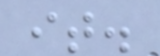it.
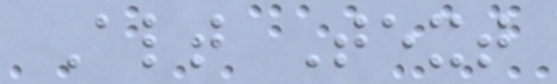Alt Text
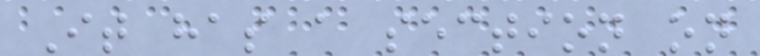It has a section on
